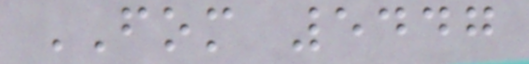FOM 5447
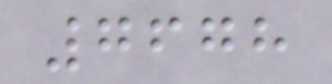7678
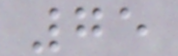75
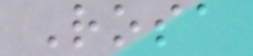Rosa
